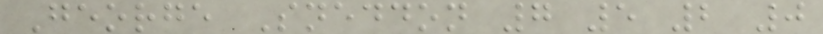George Sneddon 7 5 2 0
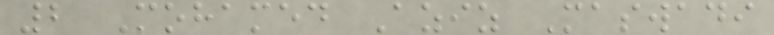2 Mohamed Aziz Maswadi
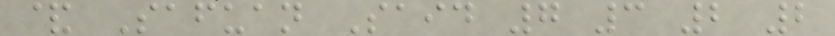& Safuan Said 7 3 2 2
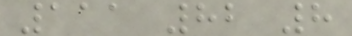111 82 8
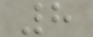8
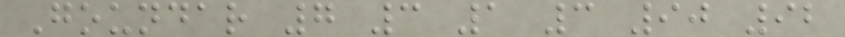Goundar 7 3 1 3 90 92
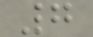7
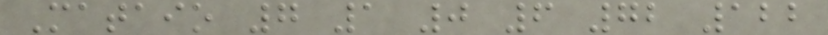Mataio 7 1 0 6 72 122
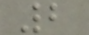2
